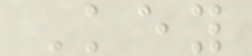Key
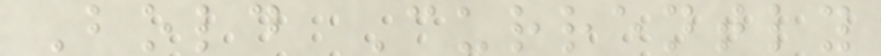Bold Currently
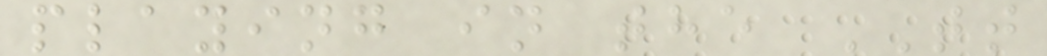playing in the TT
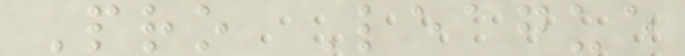Pro League
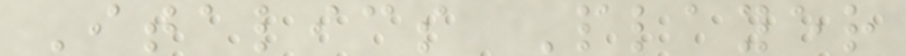Italics Player
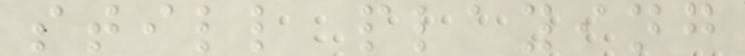still playing
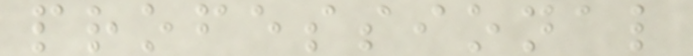professional
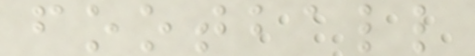football
